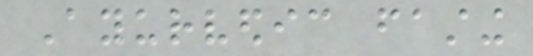Ayurvedic fasting
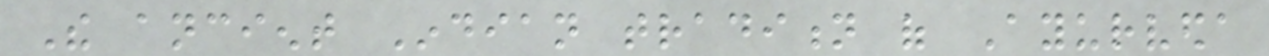The ancient Indian tradition of Ayurveda
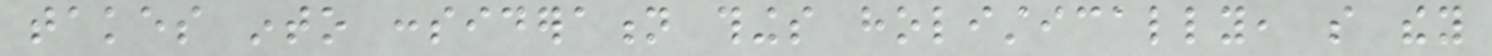takes into consideration things holistically, so they
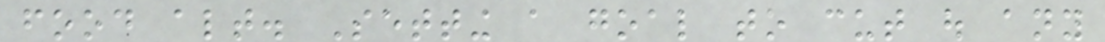food altogether. Setting a goal to cut out any
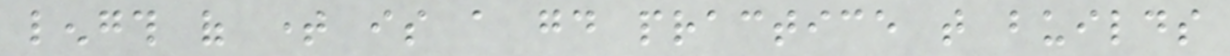length of time is a good practice that builds
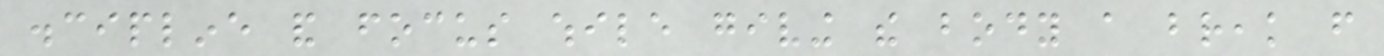discipline and focus while giving the body a break from
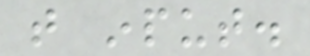that input.
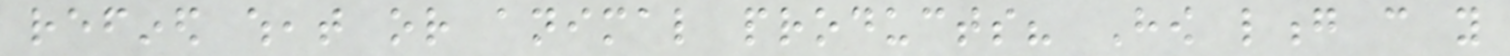refined wheat or animal products? How long can you
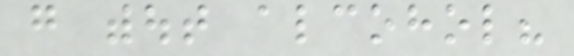go without alcohol?
